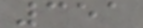351
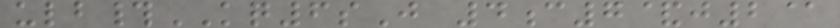ulb#KQ6sJ 4c7&j2@
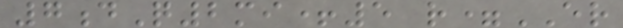7dQ2mi+5 r=ER
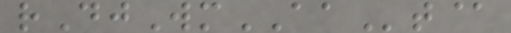rDjWmAAt@
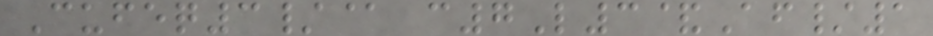Cufeq3/@ c7L3&Af/1
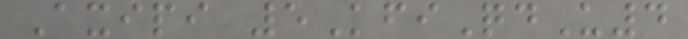Axipi 5KfiQdU4
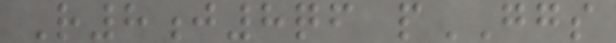R8j8qf pGGS
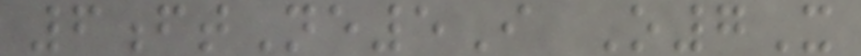6ftNe5I O7X
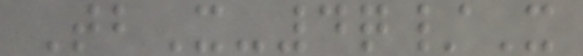TbX-4q/X
